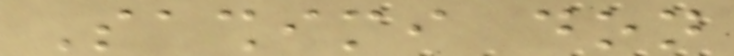Sashimi don
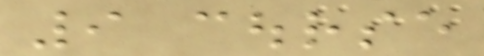9 course
